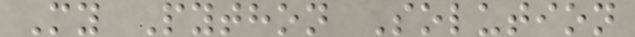My Python Solution
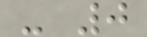- 0
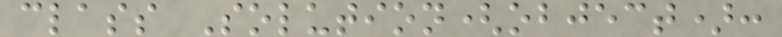class Solution(object):
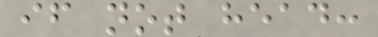if not head:
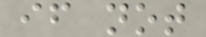if not
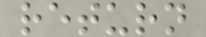return
